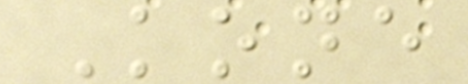Kone
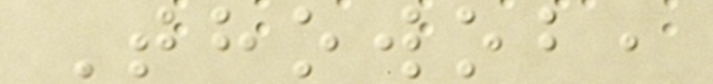Thowob,
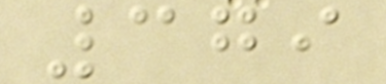379
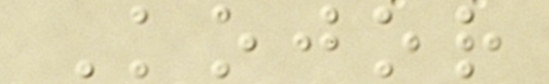Kojor
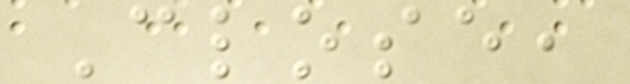Close,
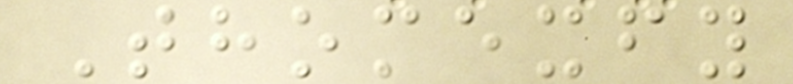Thomexfy
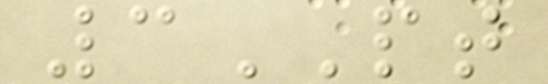3PT
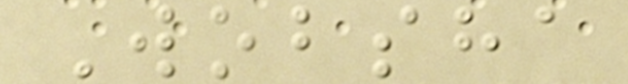Wobsha
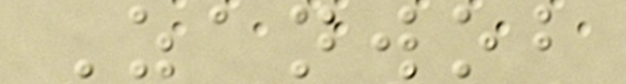Zanwob
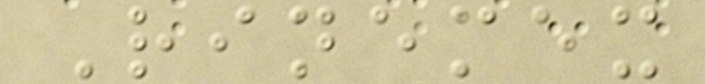Rinemex
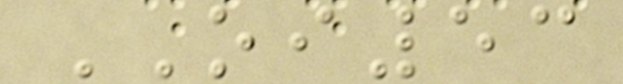OI53
